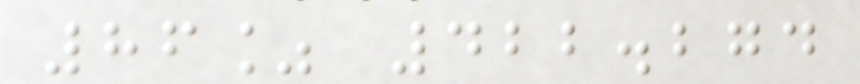86% 422.274
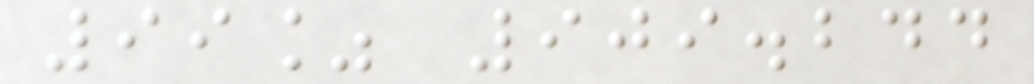99% 909.244
